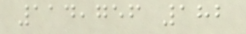114,756 182
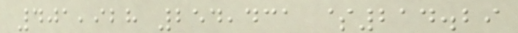401,928 254,431 $214.29
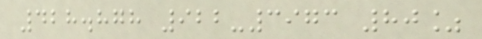428.878 922-3973 80%
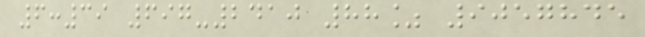6:39 697-2410 88% 9057845
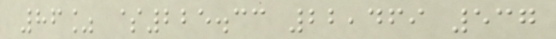86% $225.33 22,469 537
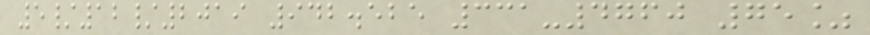5/12/2019 942.525 331-4760 75%
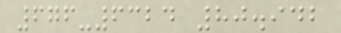676-6324 80.942
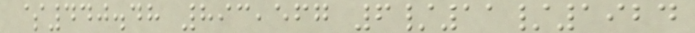$440.48 893,567 6/11/1924
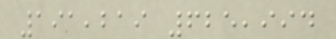191,219 625,994
